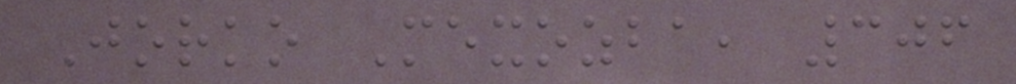Jorko Mexozba, 306
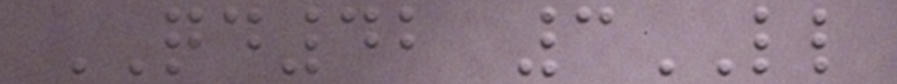QD42 3LL
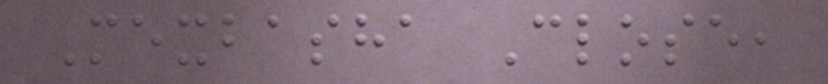Mexbasha Close,
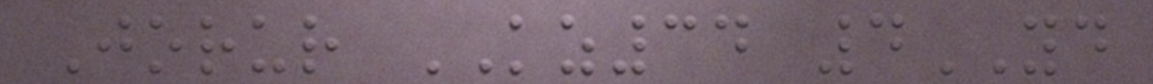Jorur KZ34 4YD
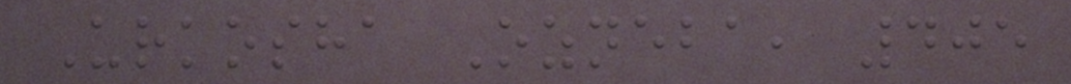Urkosha Ozneba, 405
